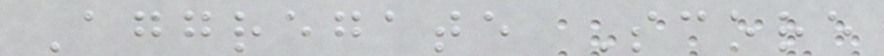Aggregate Score
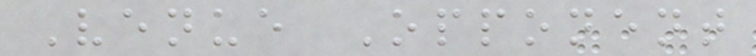Venue Opponent
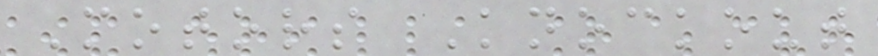Motors Knockout
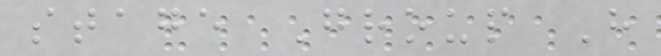stage Group H
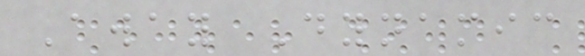Away Dynamic
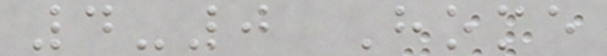4-0 Home
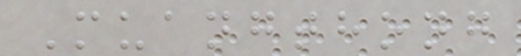Muangthong
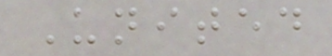United
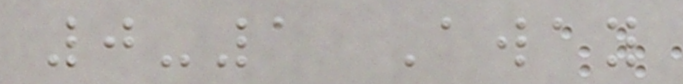0-1 Away
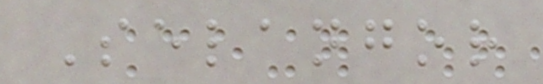Selangor
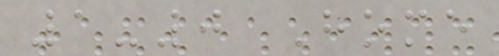1-0 Home
